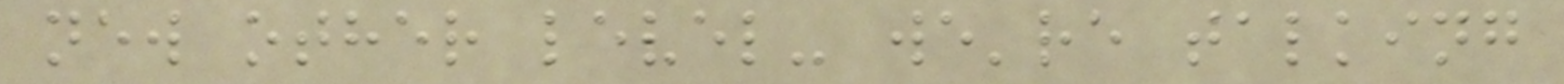new other level- we're talking
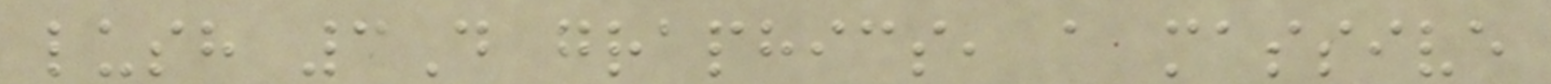lush 3D graphics, a massive
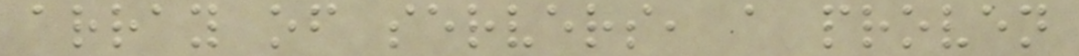array of servers, a proven
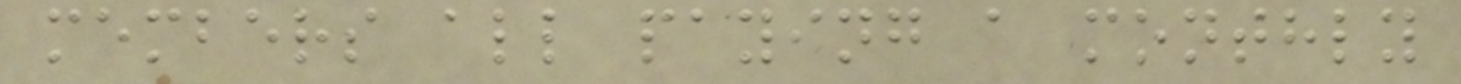members all paying a monthly
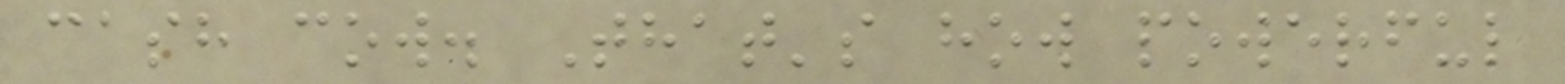cash cow. That's how powerful
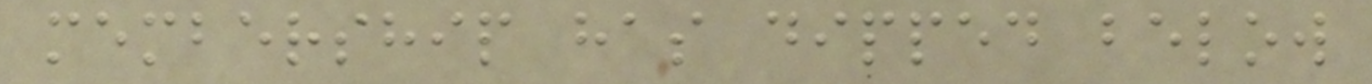membership has dipped below
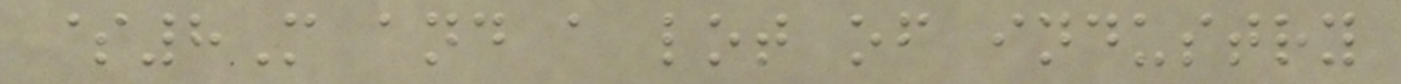$8M and a lot of industry
